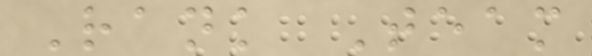Rank Team
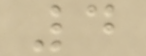4
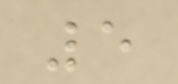5
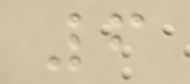6
